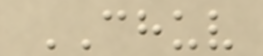CHUV
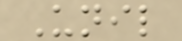Unil
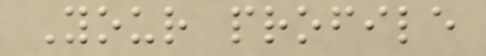Your profile
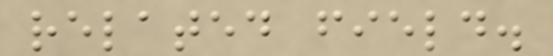related field.
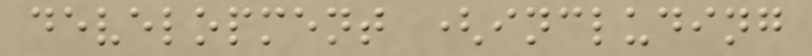development (including
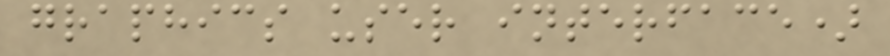graphics user interface)
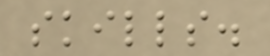skills.
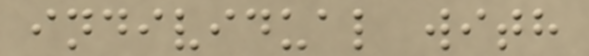individual with
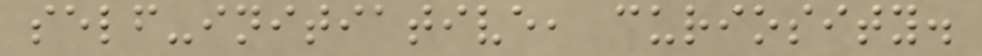self-initiative, curiosity.
